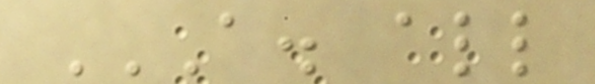A. ALL
